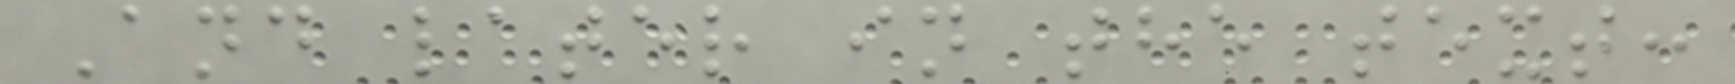And later in the text:
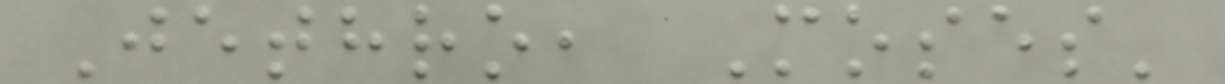Jethro, Moses'
